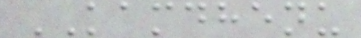KAMDHENU
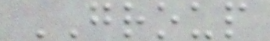GROUP
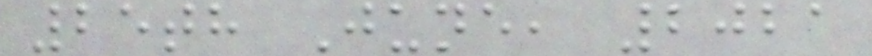25th June, 2021
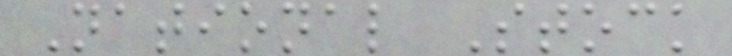National Stock
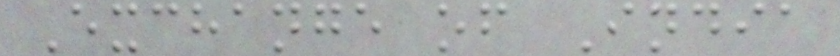Exchange of India
